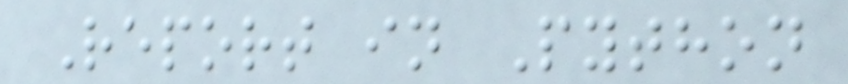Report in Python
